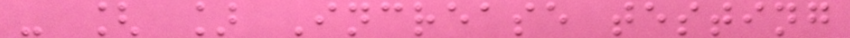- [ ] Increase testing
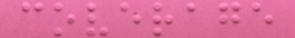coverage
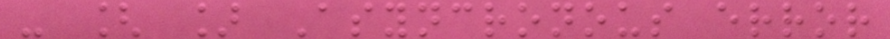- [ ] Asyncronous error
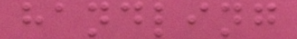handling
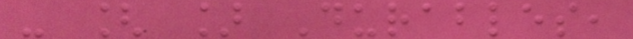- [ ] Durables,
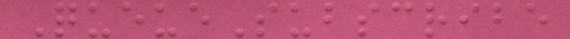QueueSubscribe
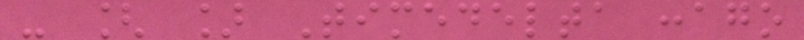- [ ] Timedelta :ago
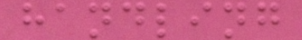handling
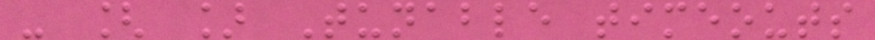- [ ] Tunable timeouts
